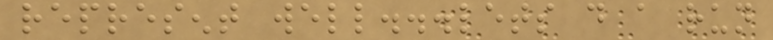represent well...lets do a run
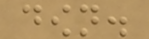down.
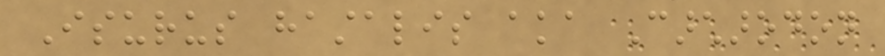Isurus hastalis aka Carcharodon
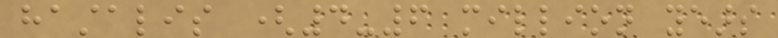hastalis (4-6 million years
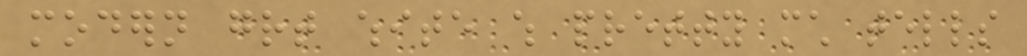modern great white which pretty much tells
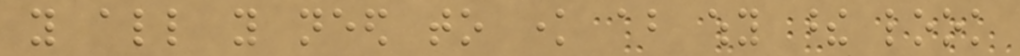you all you need to know about why these look
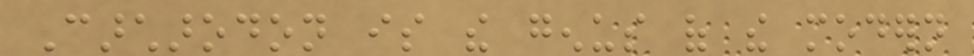Carcharodon is the genus of the modern
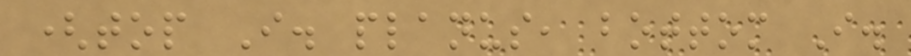(top I. planus, bottom I.
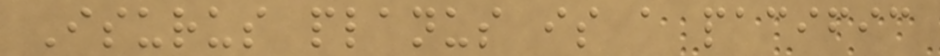Isurus planus is a pacific
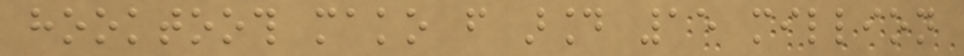hooktooth mako from around 15 million
